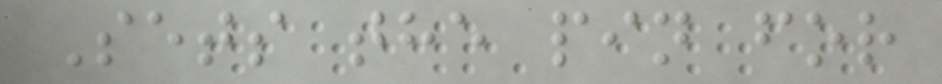Sets the pin for
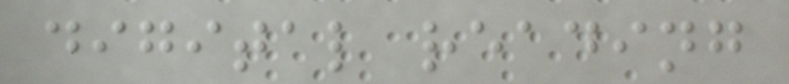digital reading
